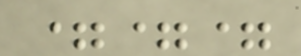===
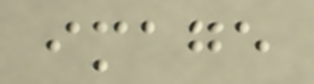image
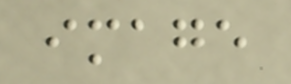image
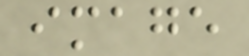image
